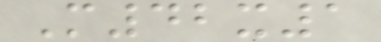M42x1
